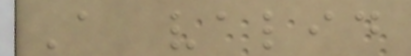A valid
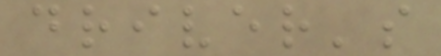driver's
